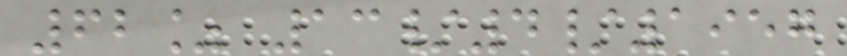62% 13/4/1957
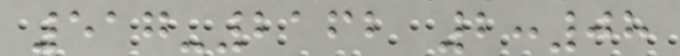517-2162 2:08
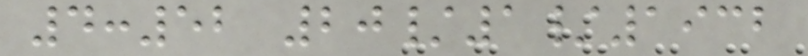4:52 20/1/1932
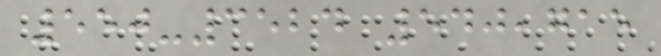550-3524 540,715
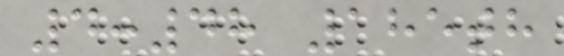4:48 185th
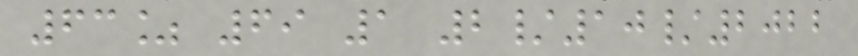63% 69 1 2/10/2022
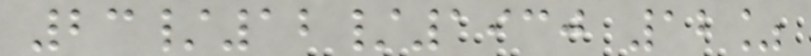23/12/1930 12%
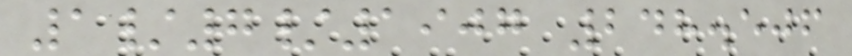1/7/1907 248.506
